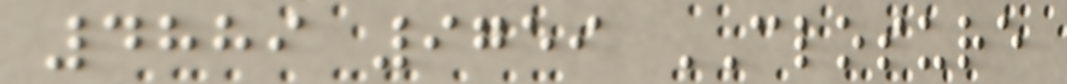4889 9759 CLOSURE
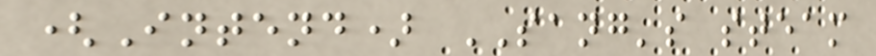(Intend) SANG's steam
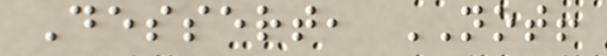Dessert, NOT!
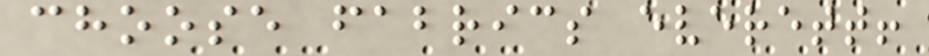choose fabrics everett!
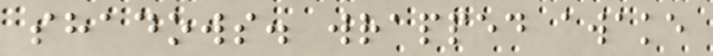shadows. wrapped awake
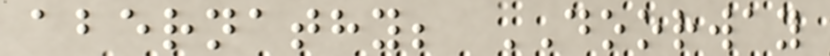abernathy; DOORWAY
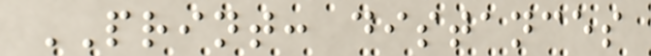PRINT: distances
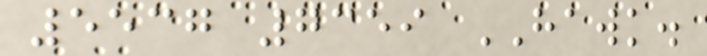5537 7359 HAWK.
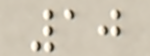10
